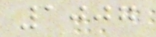1007
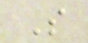S
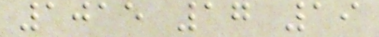1015 17 19
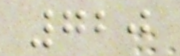720
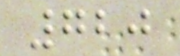720
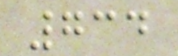734
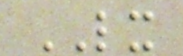LX
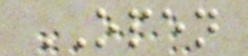OPEN
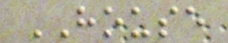HOUSE
